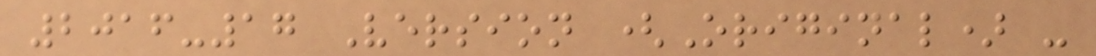2016-17 Version (Original) -
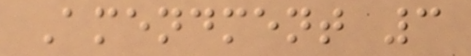Amendment 3
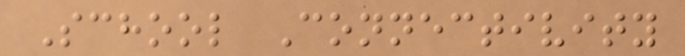School Connectivity
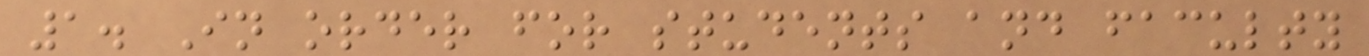1. In order for students and faculty
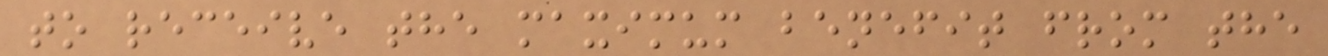to receive the maximum benefit from the
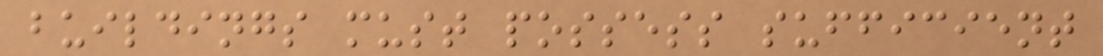buildings must possess sufficient
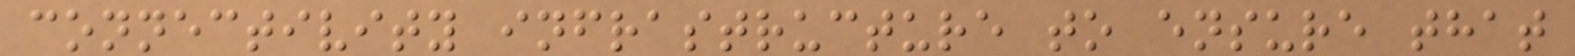connectivity infrastructure to ensure that
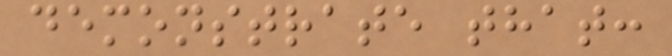demonstrate that:
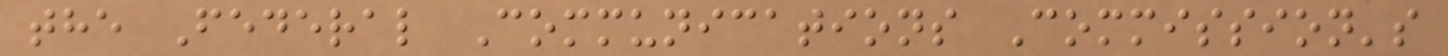the Federal Communications Commission's
